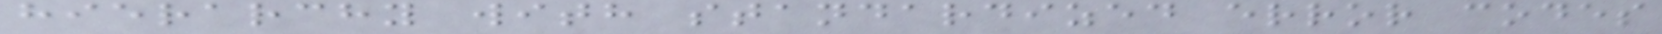hierarchy with standardized error codes
